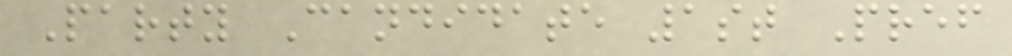Party Candidate 1st Pref
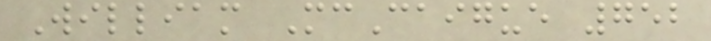William McCaigue 752
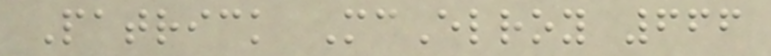Patrick McElroy 666
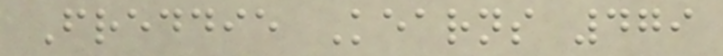Freddie Kearns 479
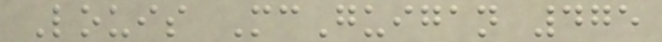Louis McGuigan 475
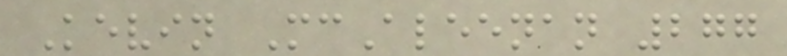Kevin McAleenan 277
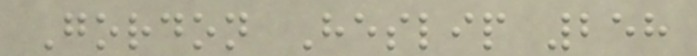Gordon Heslip 258
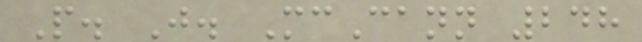P. J. McCann 248
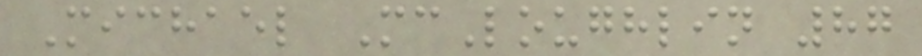Michael McLoughlin 87
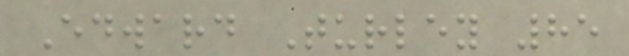Edward Turley 85
